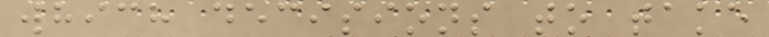which decisions to take
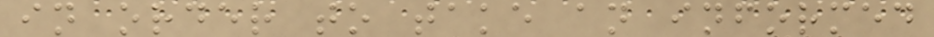in order to take an informed
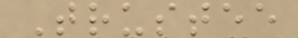Trustee
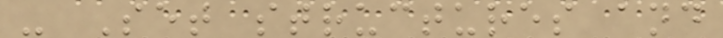- Set structures and
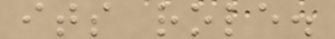its role.
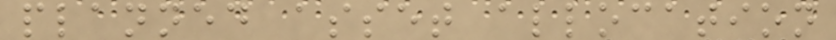planned asset allocation
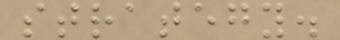strategy.
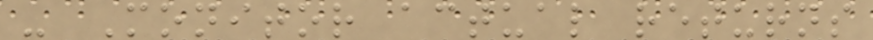- Monitor actual returns
